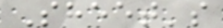Sheet's
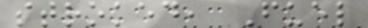stroked, Fuel
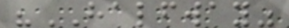"HALFWAY"
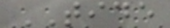TIDE
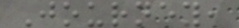Journey,
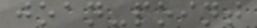joan-point
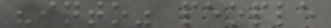"into" people
